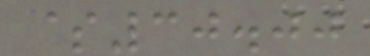$30.00
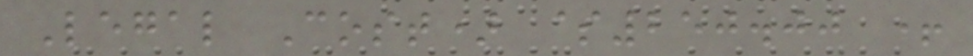Legal Cost) $250.00 +
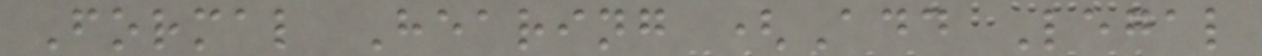Formal Hearing (Add Legal
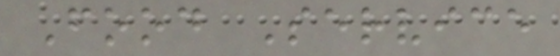Food Service
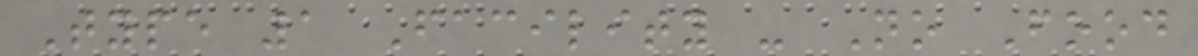Type 1 Facility - No Food
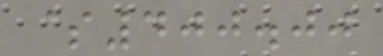$400.00
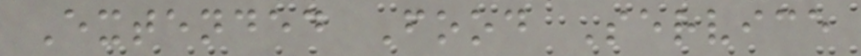Extended Food Service
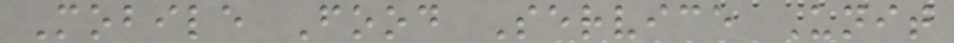Mobile Food Service Unit
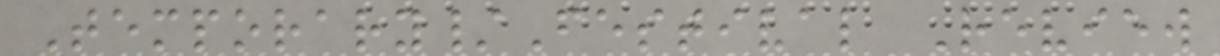Temporary/Festival Review
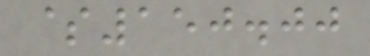$150.00
